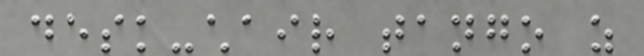desk-chair tango as
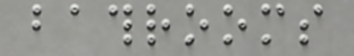bathrooms
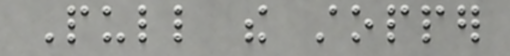Pull the stopper
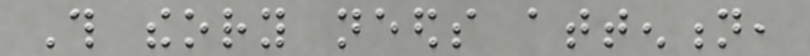This theory needs attention,
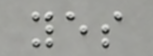yes
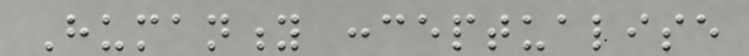Humanity conceptualise
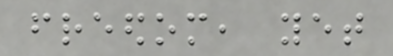freedom, yet
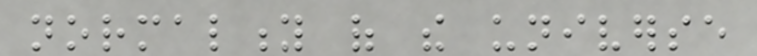normality of the universe
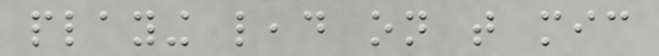playing lead on that mic
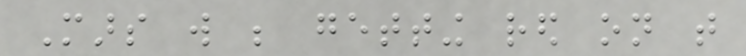Mars will be getting red on that
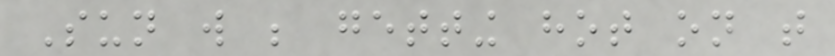Sun will be getting hot on that
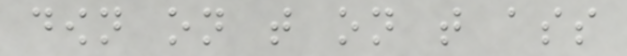down on that on that ass
